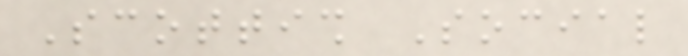Scottish Social
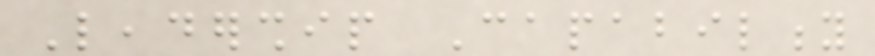Leadership Capability
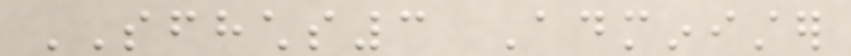SFHCHS3 Administer
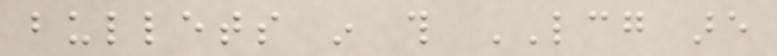bullets in this LCG are
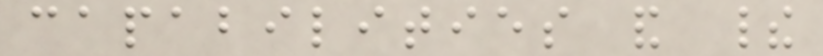capabilities and their
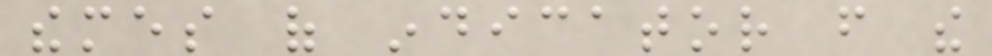themes of indicator from the
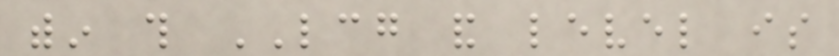within this LCG and level is
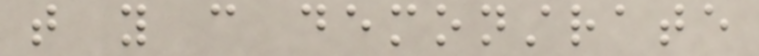that you can demonstrate
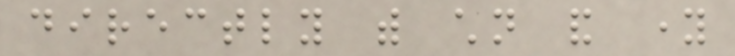directly with children and young
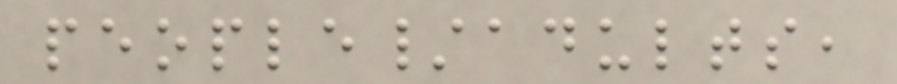people/adults,
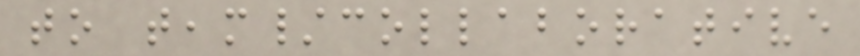to team/collaborative
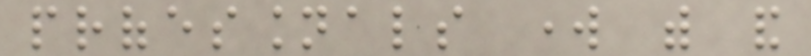professionals work with and
